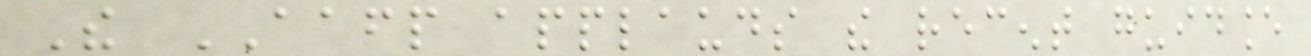The AAFP applauds the recent guidance
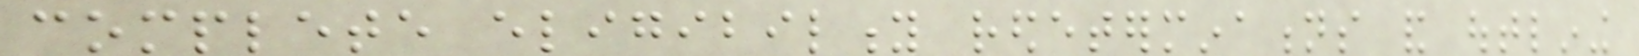complete eligibility redeterminations and outlining
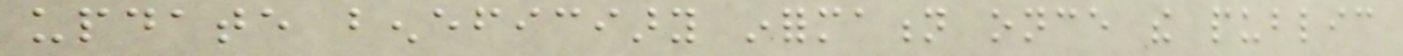update beneficiary information once the public
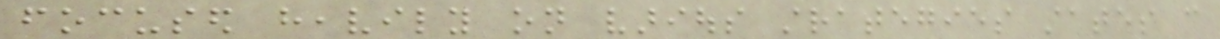focused heavily on various strategies states can
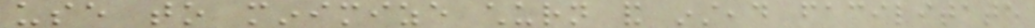use to minimize churn and instead facilitate
